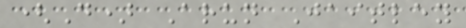(D) Arun Jaitley
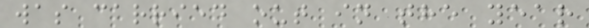was carried out in the year
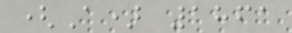(A) 1861
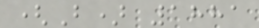(B) 1881
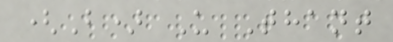(B) U Thant
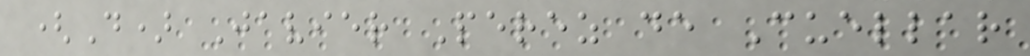(D) Javier Perez de Cuellar
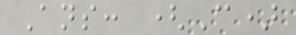Ans: (C)
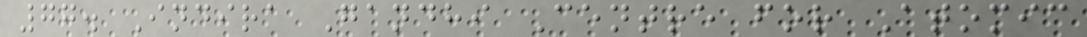77. Indira Gandhi Centre for Atomic
